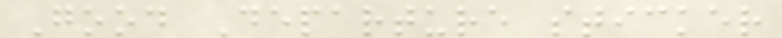Good Departure sticker
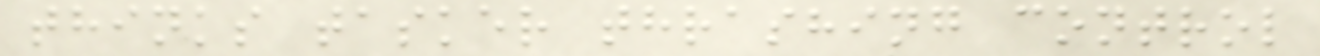thinks tasker thrashing control
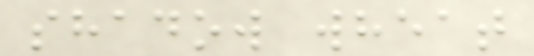shadow wheat
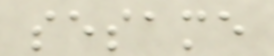sesame
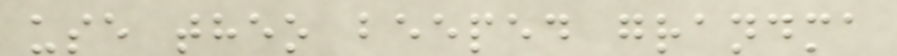use theo beeped grandma
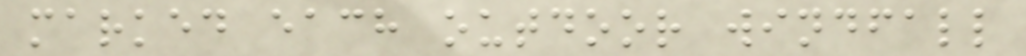marked each outdoor windfall
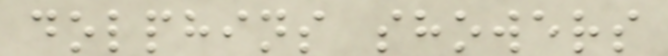dolphins showers
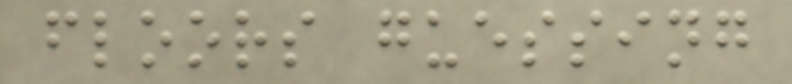floors guessing
